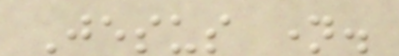Jesus name.
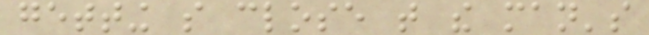getting so close that the man's
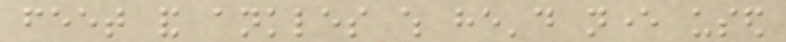feet and ankles which he'd never used
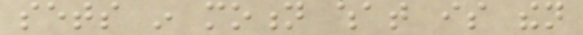sets in motion what is then
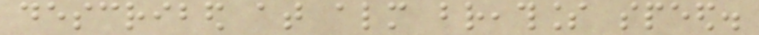described at almost breathless speed.
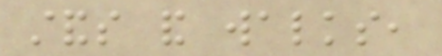stands and walks,
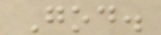God.
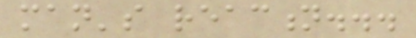man's reaction...
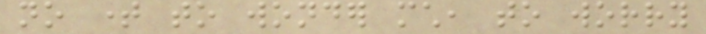no time to wonder much, to worry
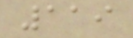119
